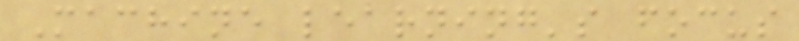Machine learning's focus
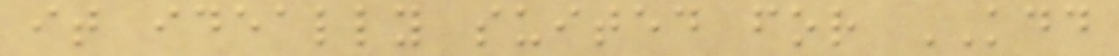it ideally suited for KDD
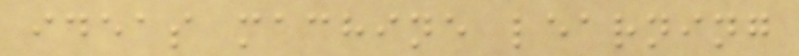ideas machine learning
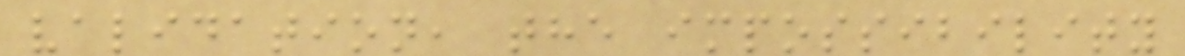validation, the impossibility
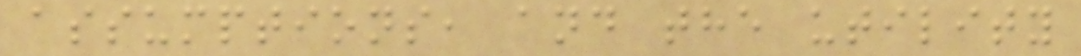assumptions, and the utility
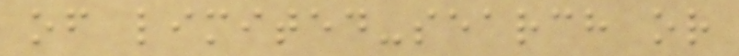of limited-search or
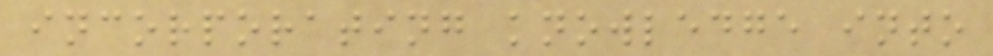incorporating knowledge into
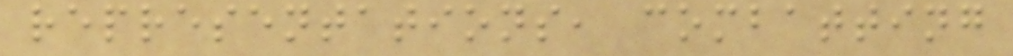representations, combatting
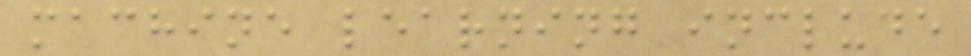machine learning include
